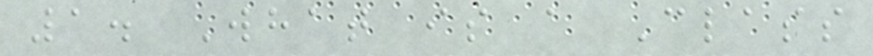1. What is a Class
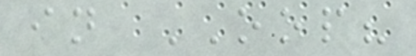in OOP?
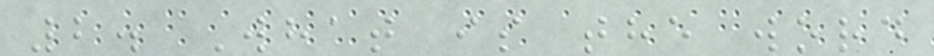2. What is the word
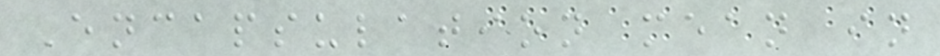Encapsulation mean in
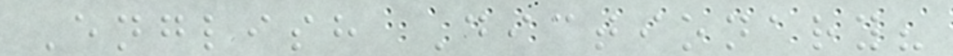English Dictionary?
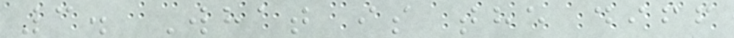3. What is the diff
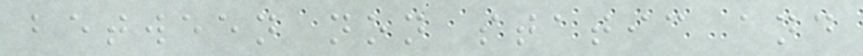between non static and
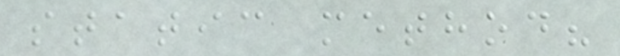static method?
